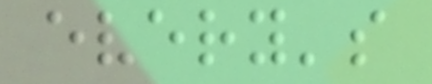every's
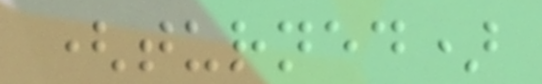(turned)
